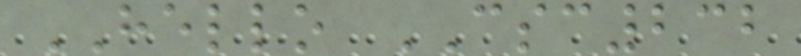HELLO CSC232
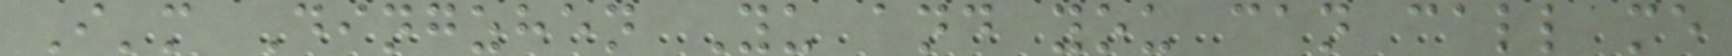I'm Dingzhen Yu and you can call me
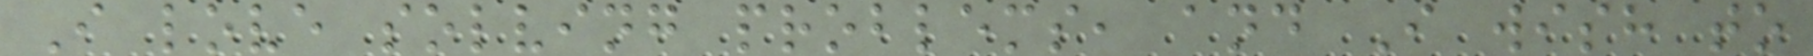I love solving problems, and I wish to
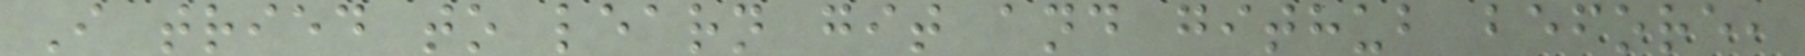I tried to learn git and github before,
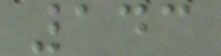143
